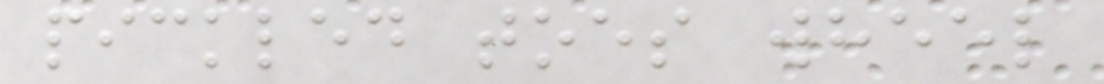pickled toes wheel
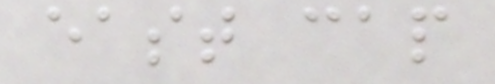east cap
